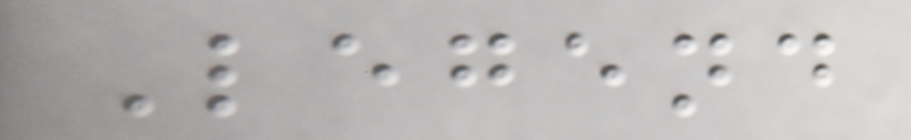Legend
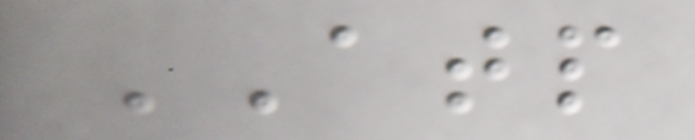ATP
